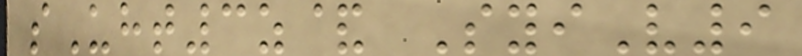sUht3z& SyiV9
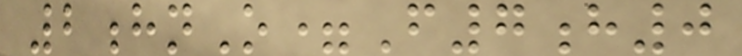2hnO=F7h0
